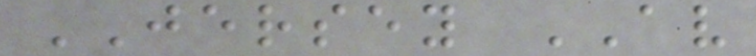JERSEY AV
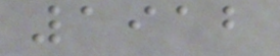1912
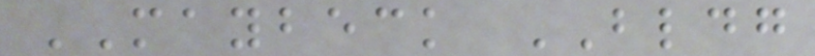MAYBECK BLDG
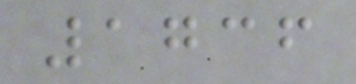1736
